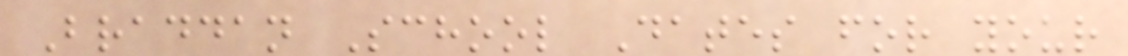Braddan School Dates for your
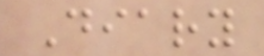Diary
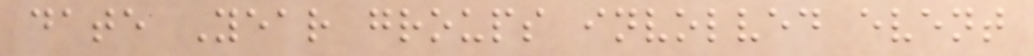date Year groups involved event
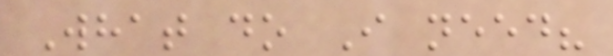What do I need?
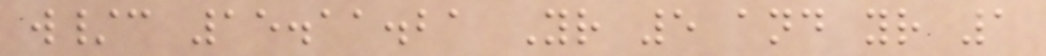w/c 15.11.21 Yr 5 and yr 1
